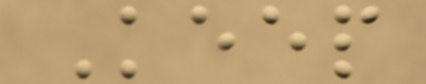Keep
